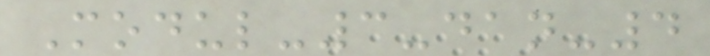Modul-3-dan-4
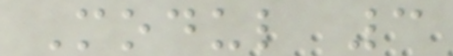Modul 3
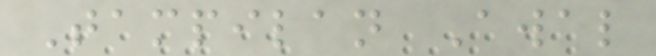Tampilan Awal
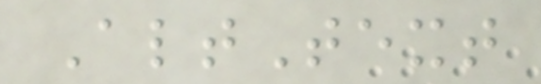AltText
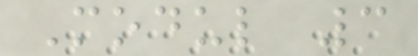Modul 3
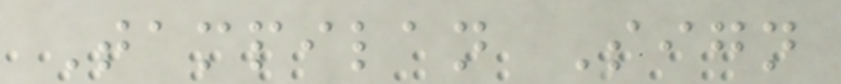Tampilan Sign
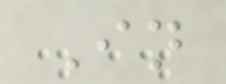In
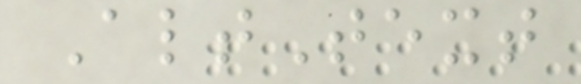AltText
